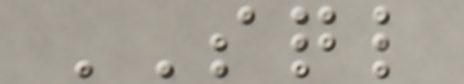SQL
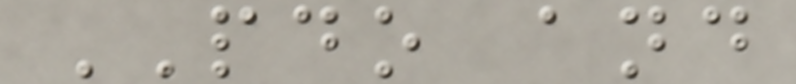PDO and
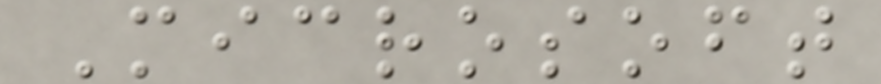Microsoft
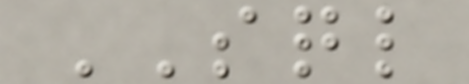SQL
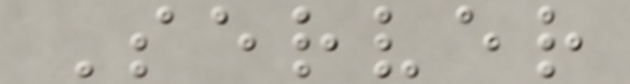Server
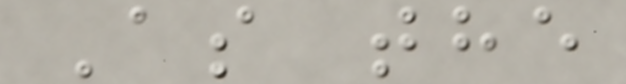As the
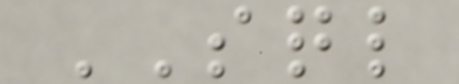SQL
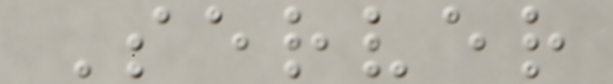Server
